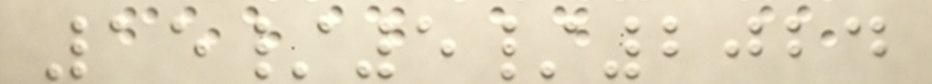15/5/2024
